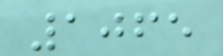1065
